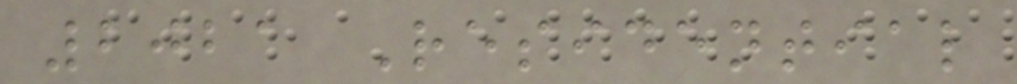2021 Residential
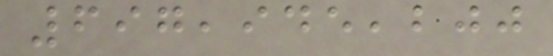697,945,200
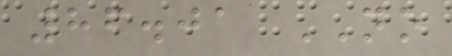86.01 NO
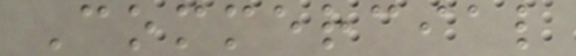Commercial
